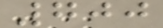700
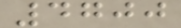4700
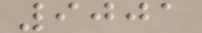9001
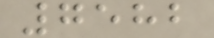7582
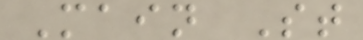Main St
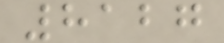8127
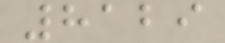8129
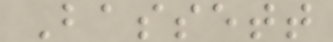Bassett
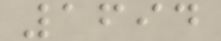1694
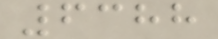6388
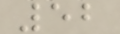52
